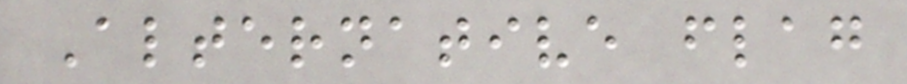Alternative flag
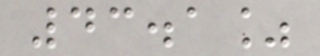43.1%
